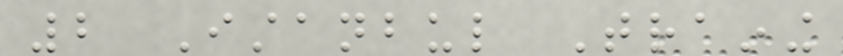2 Istanbul Training
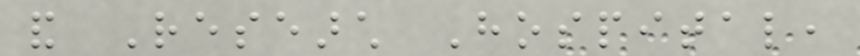and Research Hospital,
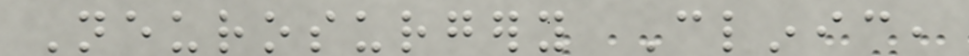Neurosurgery Clinic,
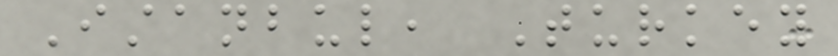Istanbul, Turkey
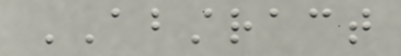ABSTRACT
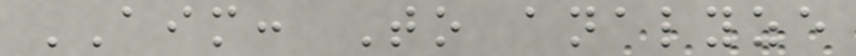AIM: To analyze
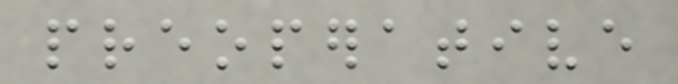preoperative
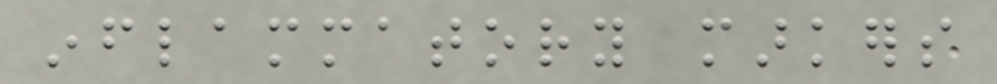inflammatory markers
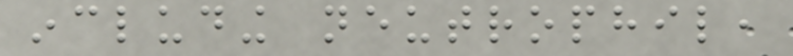including neutrophil,
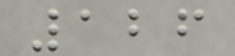126
